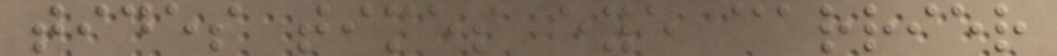tides times eye carrier
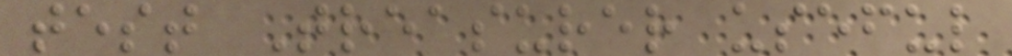test Treasurer useful
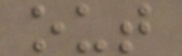out
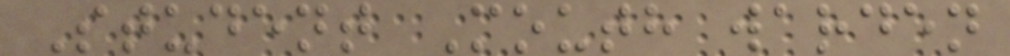Student Mouth warden
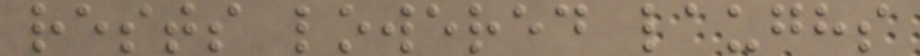rests lowered laughs
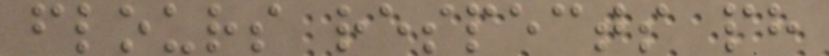flours respects ph
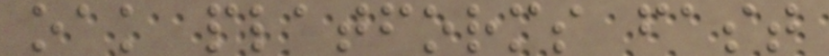oak platforms fast
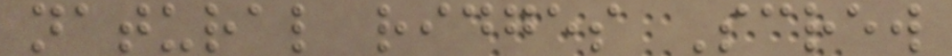natural ridges Screw
